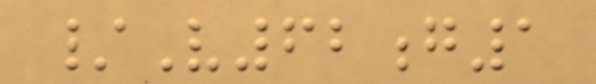/V62g1
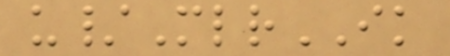u/MlrIK
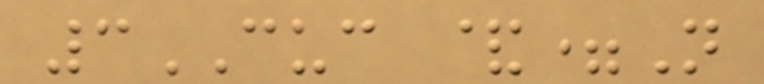3CUC &=N
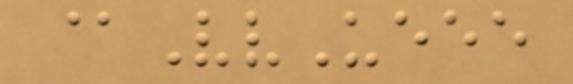@VvUeee
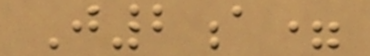J2a=
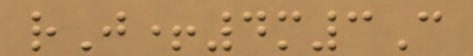rJ+4m3C
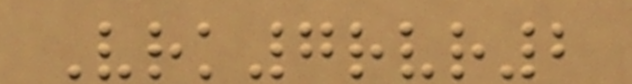Vrk7rvr2
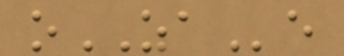oZAe
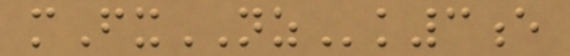mFxNZk3e
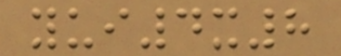yui4x8
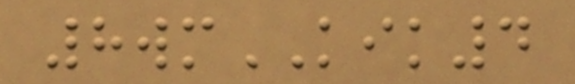8wmKIK4
